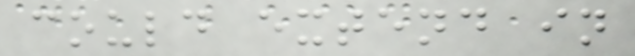could extend in
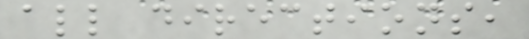all directions,
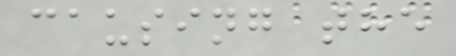causing the
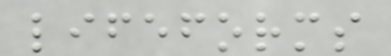lifeforms
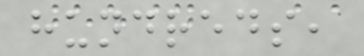hundreds,
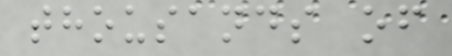thousands of
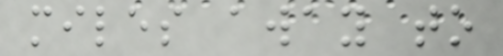miles away to
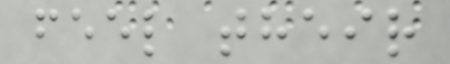feel their
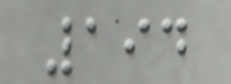194
